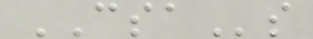CSAs
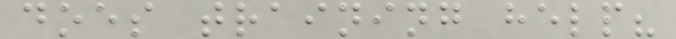does training help?
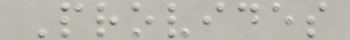Provides
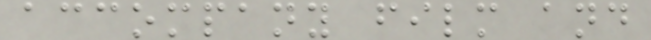accompany film and
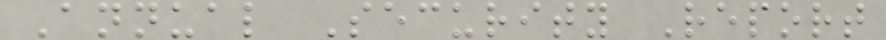Annual Security Report
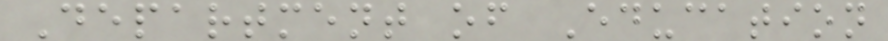Department of Education
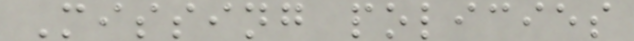Missing policies
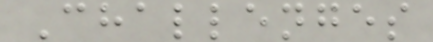Challenges
